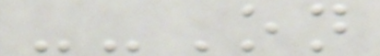--On
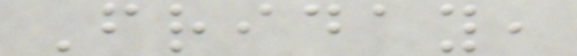Friday,
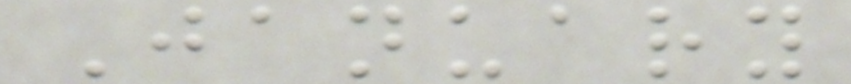January
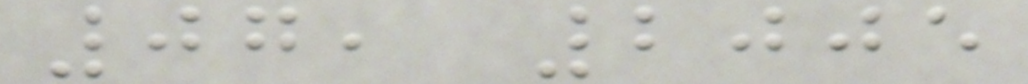07, 2005
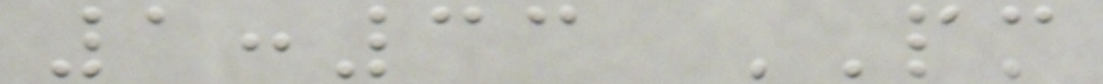1:33 PM
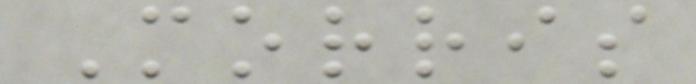Morris
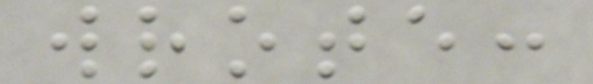wrote:
